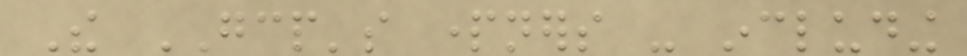The GCP's partners - including
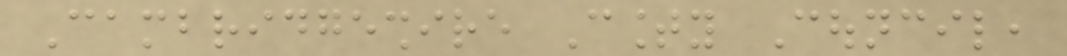Cambridgeshire County Council,
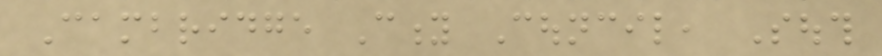Cambridge City Council, South
